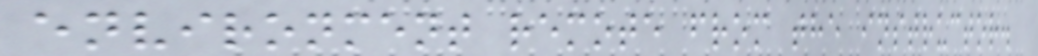environment remote from the instructor.
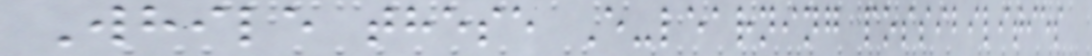While these E-learning possibilities
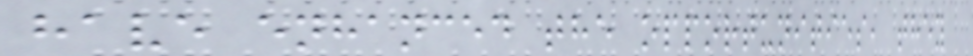have enhanced the opportunities, they
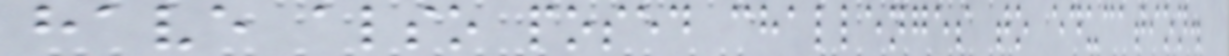have also posed challenges to education.
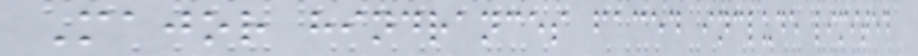Major hindrances faced include limited
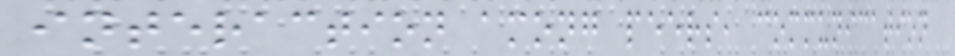interaction among peers, communication
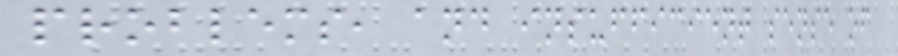problems, and insufficient sense of
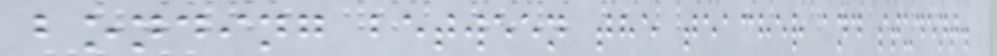bonding between the teacher and student.
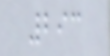293
